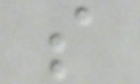s
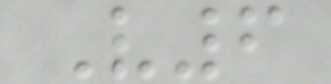V6
